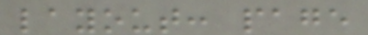layout: page
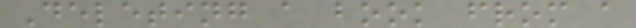Deleting a book from a
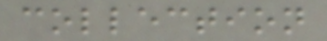collection
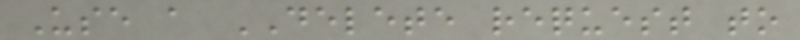Use a DELETE request to
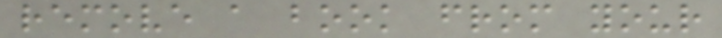remove a book from your
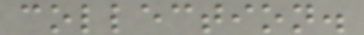collection.
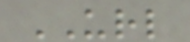URL
